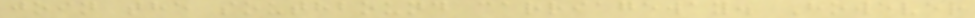join the southbound carriageway. However
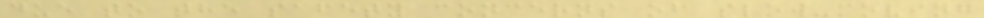due to the safety concerns of slow-moving
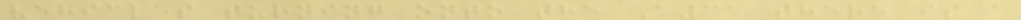vehicles turning onto the A31 there is a
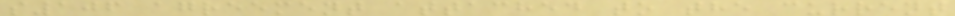s106 agreement attached to the current
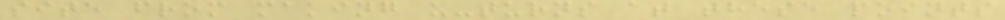site from making u-turns at these points
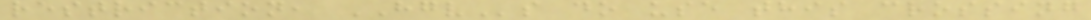restriction, HGVs do use this crossing
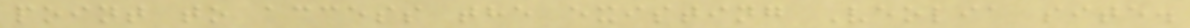point to access the existing Veolia site.
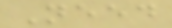Need
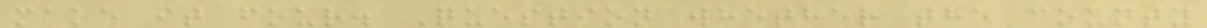make it four. Question whether the county
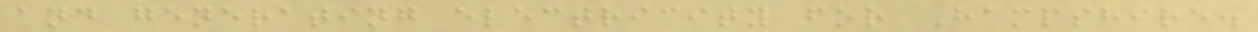and generating electricity for Hampshire.
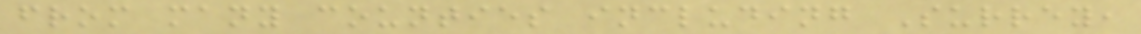from many counties including Surrey,
